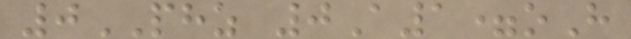0PHZ 0A1=oH
